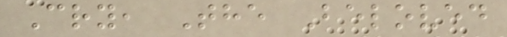Cry, The Beloved
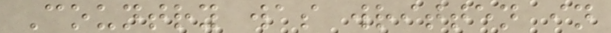Country was written in
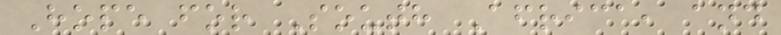Hope for South Africa, and
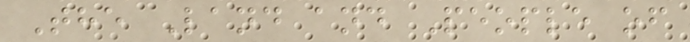The Land and People of
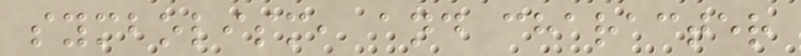symbolism, and character
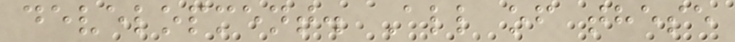development. All of these
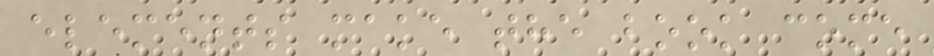elements make the book come
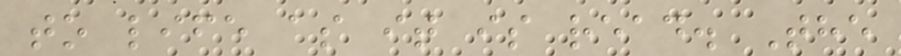to life as it is read. The
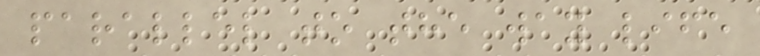parallel to the way life
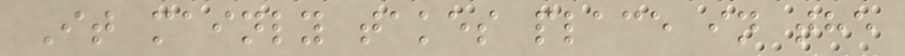It mainly takes place in the
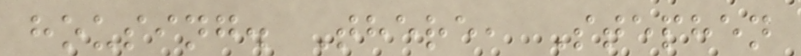housing. There, Stephen
